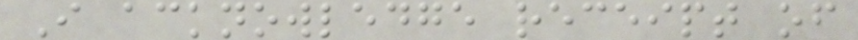I acknowledge receipt of
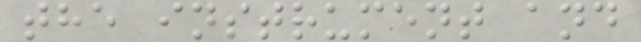the instrument and
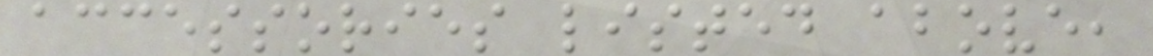accessories listed above,
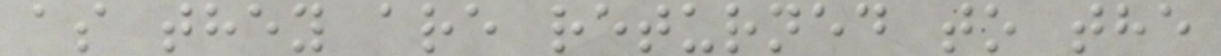as they are returned to the
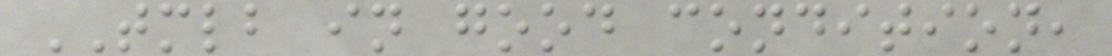TMLB in good condition,
